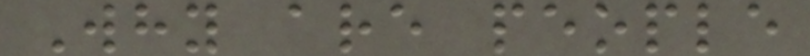Why are people
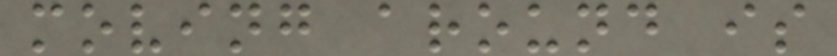moving around is
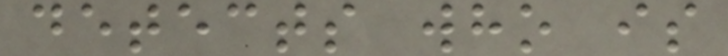detects who is
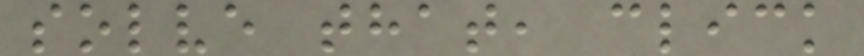solve that, click
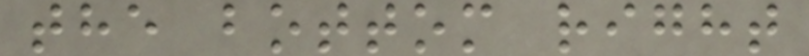the bottom right
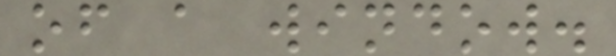of a window.
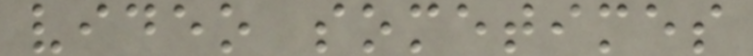video sometimes
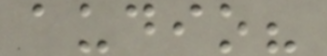audio?
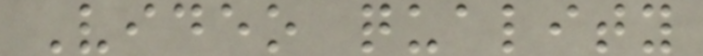Video quality
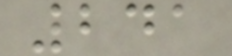241
